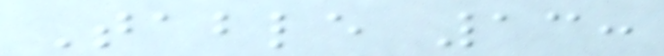Table 13:
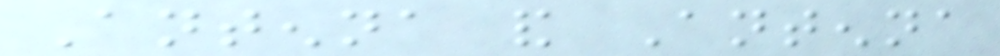Antenna and Antenna
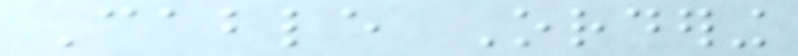Cable Ordering
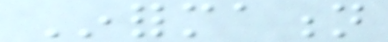Information
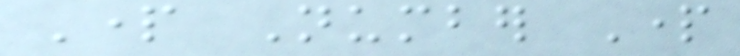Part Number Part
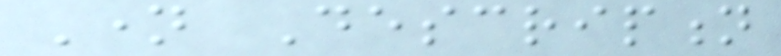Name Description
